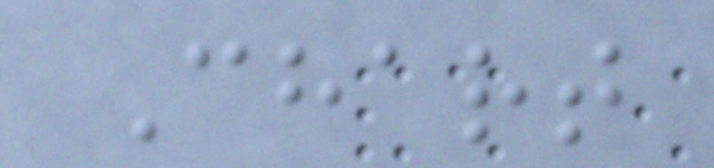Chart
